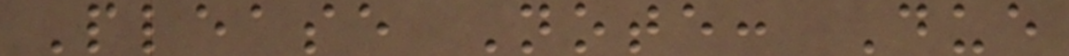Please Note: Due
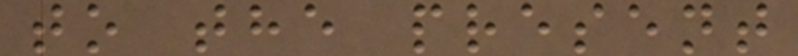to the present
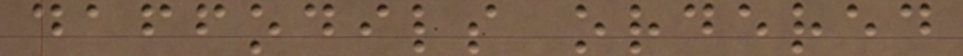daffodils ordered
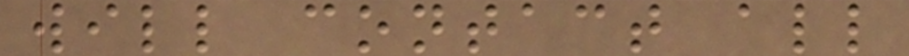will contact all
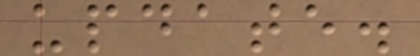update.
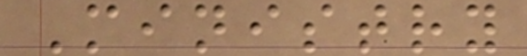Ministry
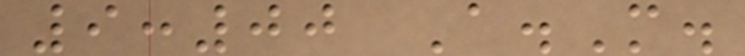9:00 A.M.
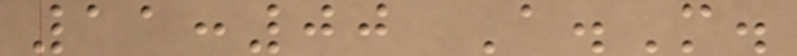11:00 A.M.
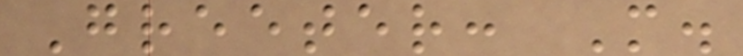Greeter: M.
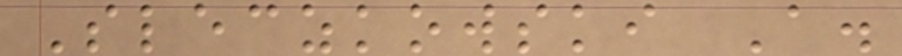Sleczkowski A.
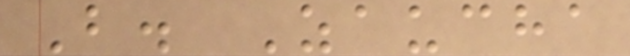B. Zaucha
